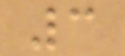3
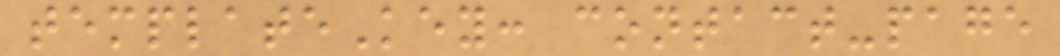templateKey: contact-page
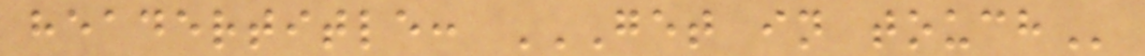headertitle: GET IN TOUCH
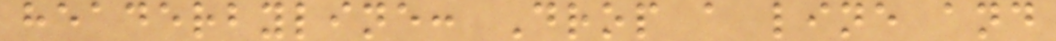headerbyline: Drop a line and
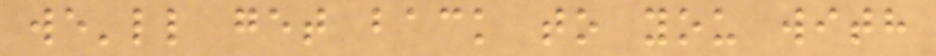we'll get back to you with
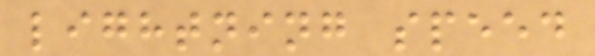lightning speed
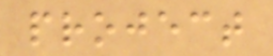project
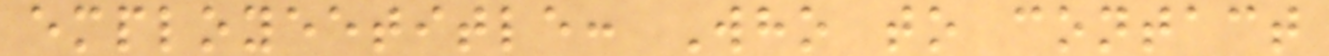employeetitle: Who to contact
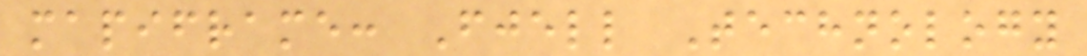mapiframe: Fjell Technology
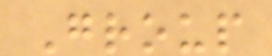Group
